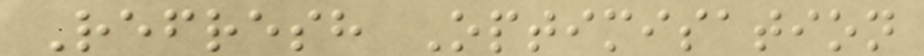Refresh Optimisation
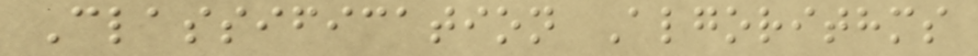Classification Algorithms
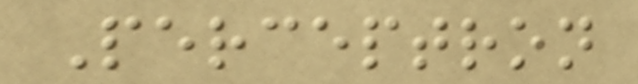Perceptron
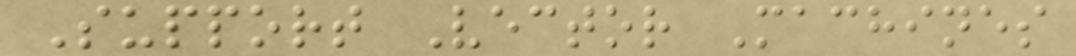Support Vector Machines
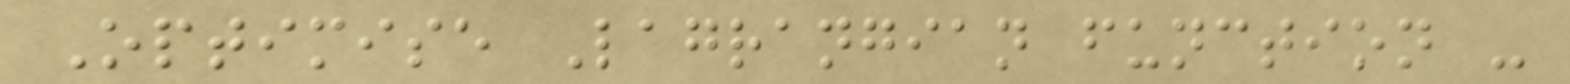Optimise Lagrangian function -
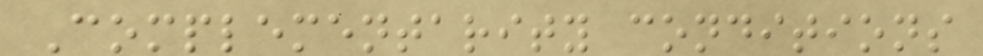Complementarity conditions
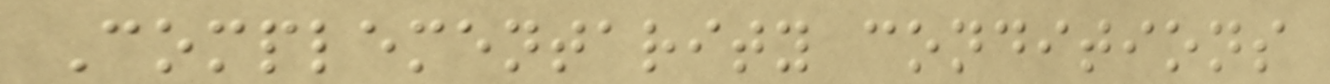Complementarity conditions
